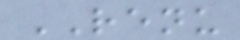RENU
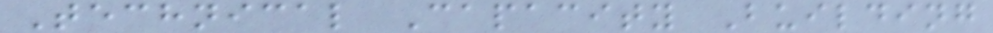Technical Capacity Building
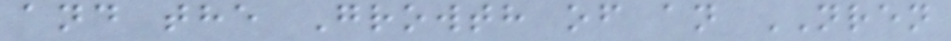and the Growth of an NREN
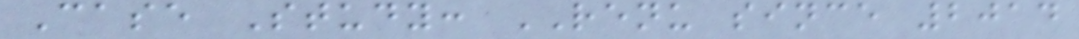Case Study: RENU since 2014
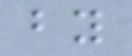by
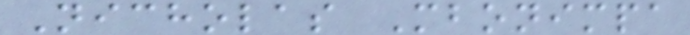Nicholas Mbonimpa
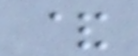&
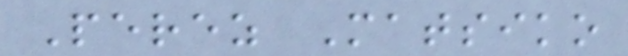Perez Matsiko
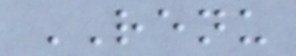RENU
